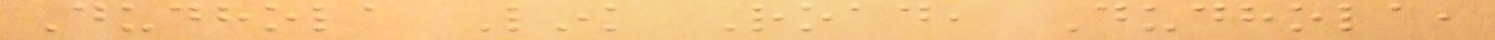Dudhola Link Road, Dudhola,
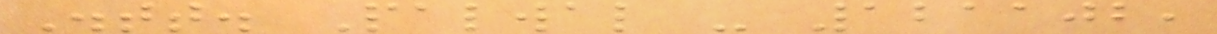Distt. Palwal - 121102,
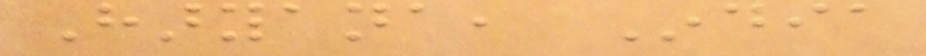Haryana, India
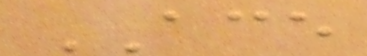ACE
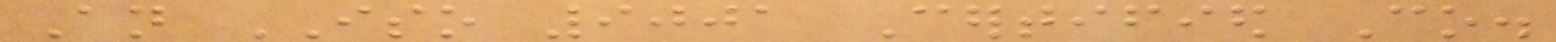An ISO 9001 Certified Co.
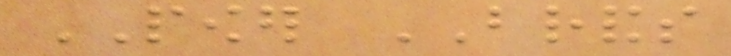POWER BRANDS
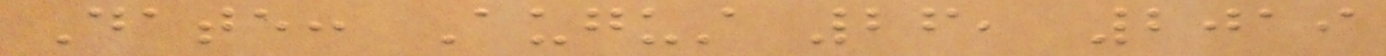Date: August 26, 2019
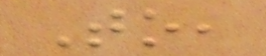To,
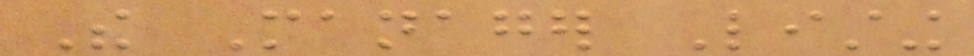The Manager Listing
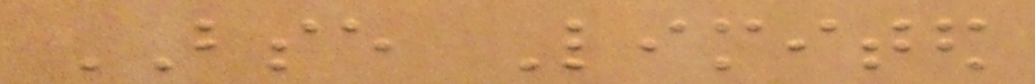BSE Limited
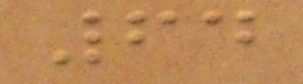64
